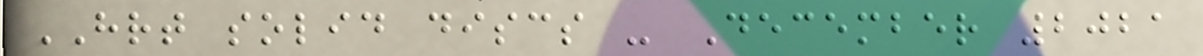HRT solid discs - December 2021
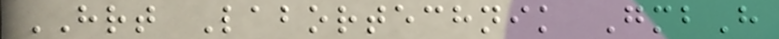HRT Labortechnik GmbH
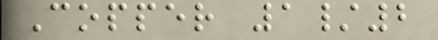Copper 1/2
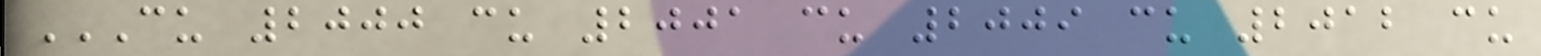CU 2000 CU 2001 CU 2009 CU 2012 CU
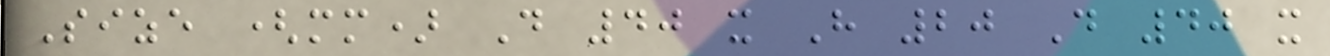Size (mm) D 40 x H 20 D 40 x
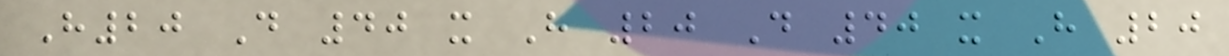H20 D 40 x H 20 D 40 x H 20
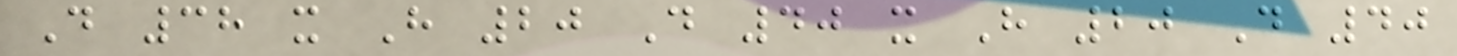D 38 x H 20 D 40 x H 20 D 40
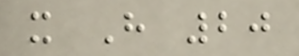x H 20
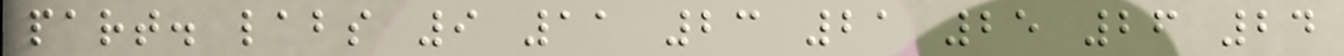part. labs 9 11 23 21 25 26 24
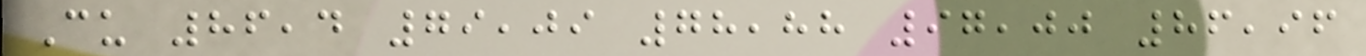Cu 86,4 79,09 78,88 97,00 86,96
